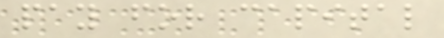pay for capital
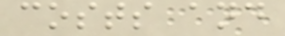costs and
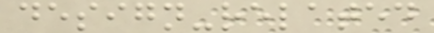design-related
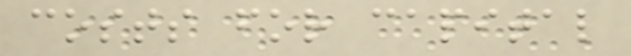costs for capital
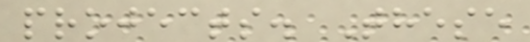projects. These
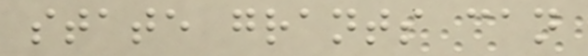state grants can
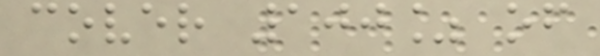cover 100% of
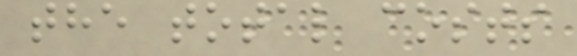the total costs
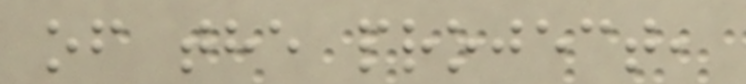of the project,
